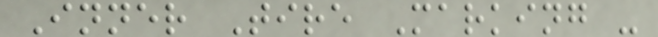Inner Tire Marking -
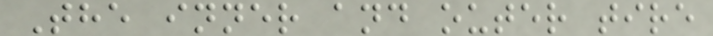The inner and outer tire
